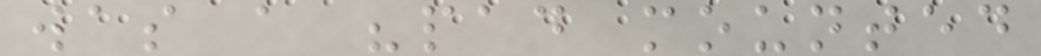was a "pad mounted
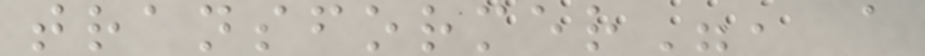transformer", a
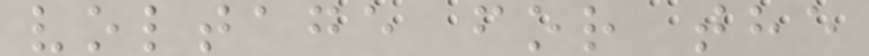voltage for the
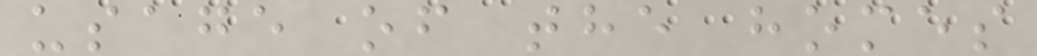usage of the homes
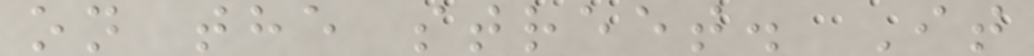on the street. It
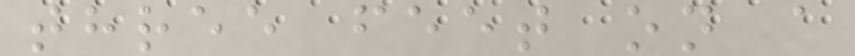three feet on a
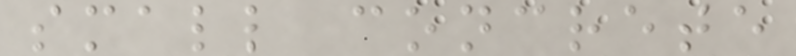small concrete
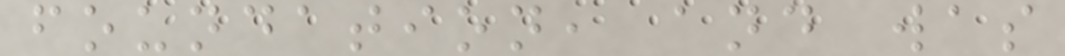foundation, and was
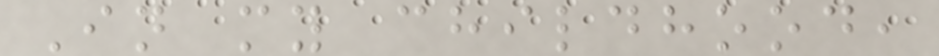In my childhood,
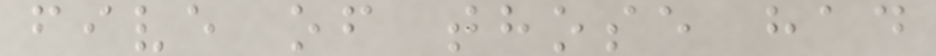five of those had
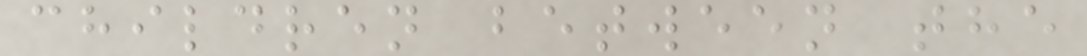children between the
